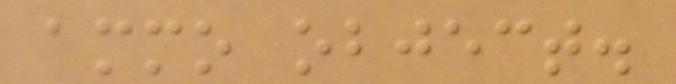ammo object.
